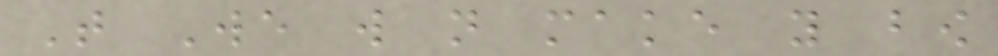That We will not make you bow
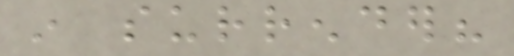in surrender?
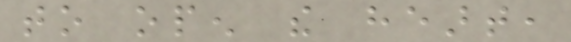to open the heart,
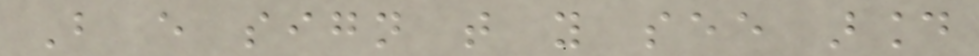But every sign that you see around
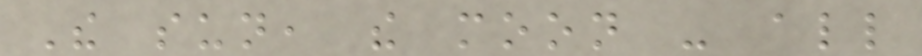The sun, the moon - all
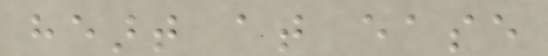heart at ease
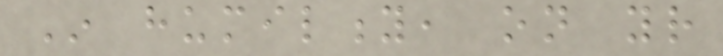In humility, on your
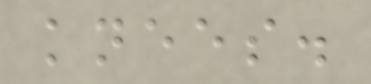knees.
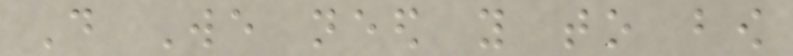Do We need you to bow
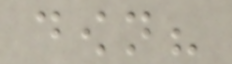down?
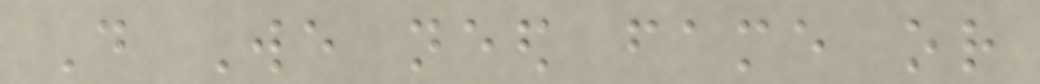Do We need fame or
